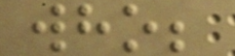who;
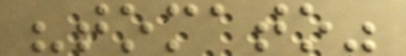"tomato"
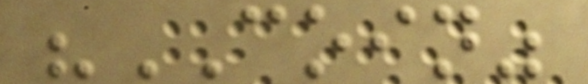"COIN"
